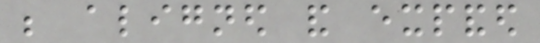be aligned and expanded
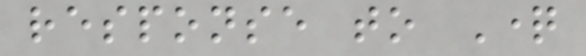response to Question
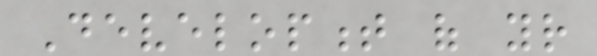Development of your
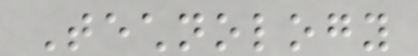Technology
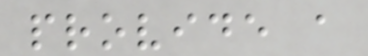provide a
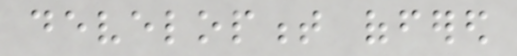development offered
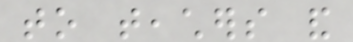to teachers and
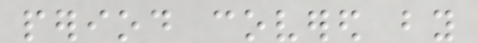period covered by
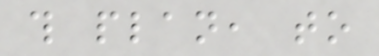this plan, to
